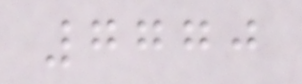7770
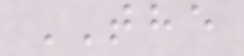THE
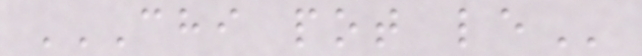CHI POT LE
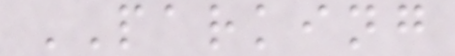PARKING
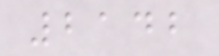2142
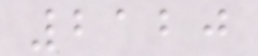2120
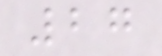27
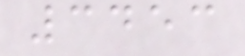3453
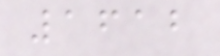1612
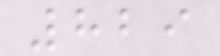829
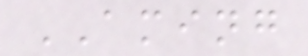AMING
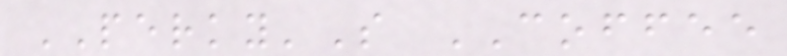PERKY'S COFFEE
